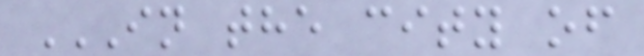IN THE CITY OF
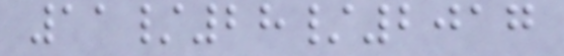11/28/2017
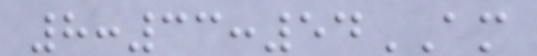8:33:54AM
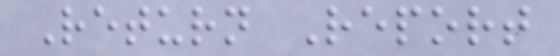Return Report
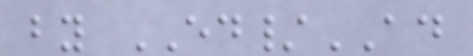by ED/AD
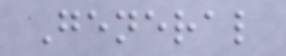General
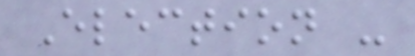Election -
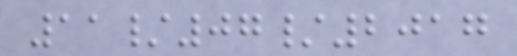11/07/2017
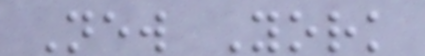New York
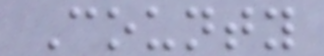County
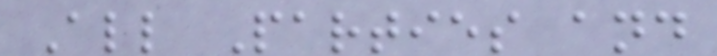All Parties and
